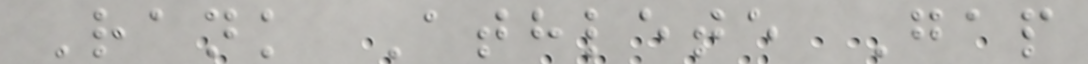Rank Athlete Gap
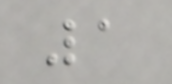1
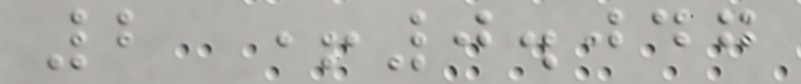2 +0.047
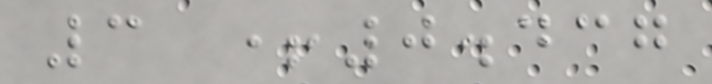3 +0.437
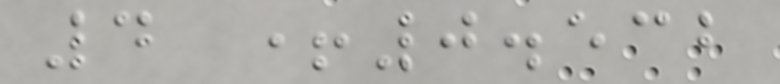4 +0.532
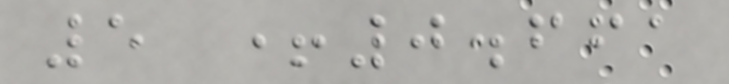5 +0.661
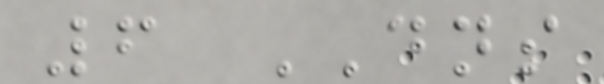6 DNS
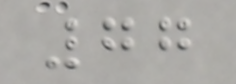77
